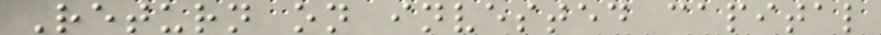Return on invested capital
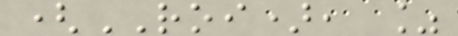(ROI), %
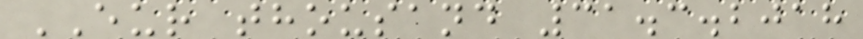EUR thousand 31.3.2018
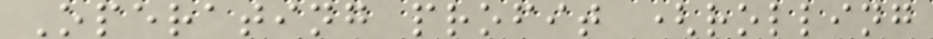Operating profit (rolling
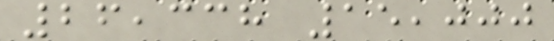26,338 15,000
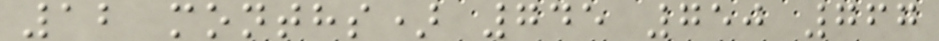12 months) 745 750 767
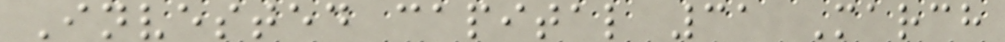Invested capital 31 March
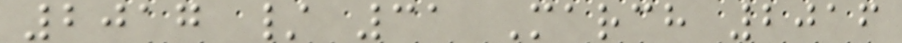2017 / 31 March 2016
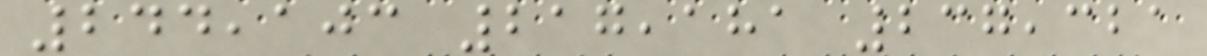244,103 217,181 237,321
